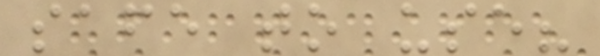safe to use?
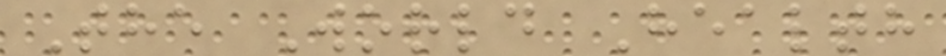The World Health
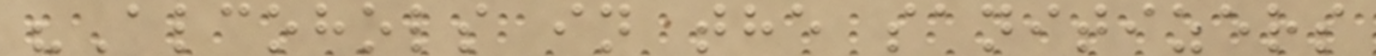"Alcohols in the sanitizers
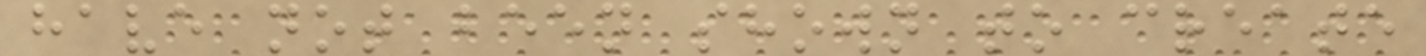have not been shown to create
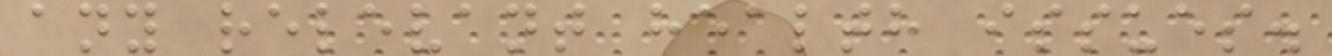any relevant health issues.
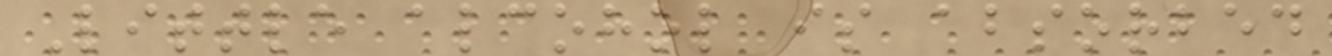Little alcohol is absorbed
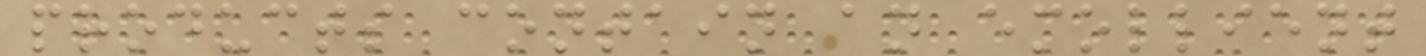products contain an emollient
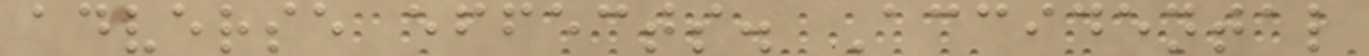adverse effects. Accidental
